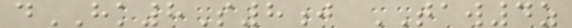dHK8S8j TAW4z
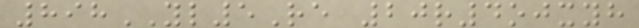898YL5Re 20r4ojxyh
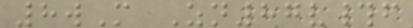8wM Zn87v#f
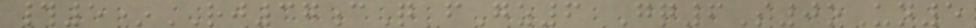#5*RJ37cQ fGz6 Gq6S0oUn5
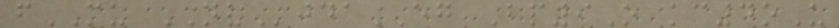fMU NVjdaEG Bp9O kc4oU
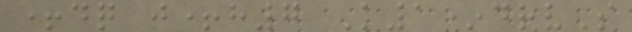+dq j+h7 K1*drvS
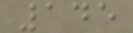145
